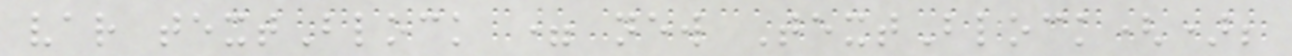var textBlock = new TextBlock();
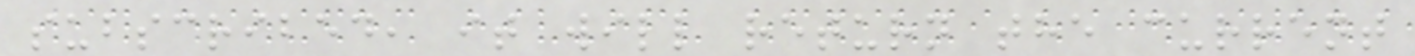subscribed, it will return the current
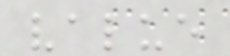value
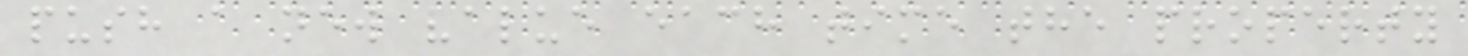push a new value each time the property
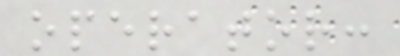operator:
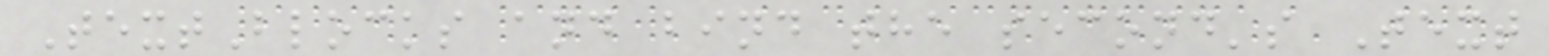TextBlocks and bind the second's Text
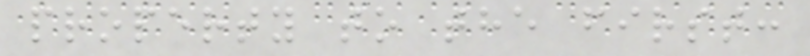property to the first:
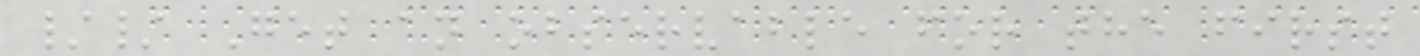// Get an observable for the first
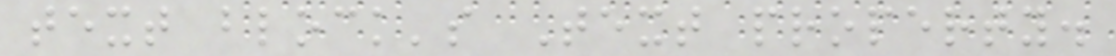text block's Text property.
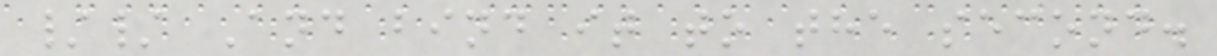// And bind it to the second.
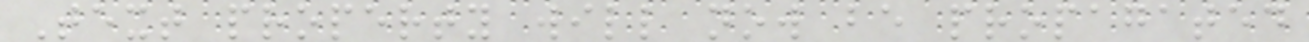Text property will now be propagated
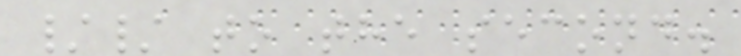// to the second.
